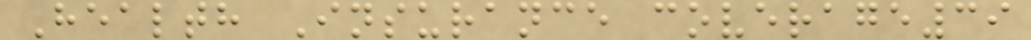Health Insurance coverage39
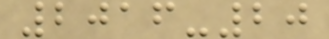2016-20
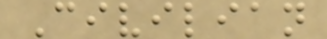Civilian
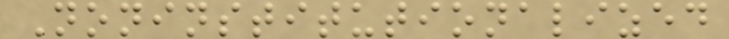Noninstitutionalized
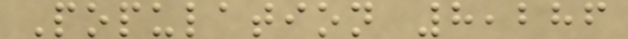Population 8,286
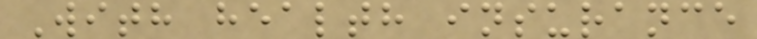With health insurance
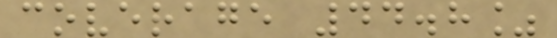coverage 44.8%
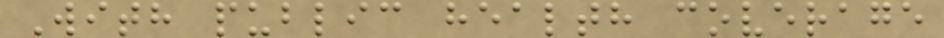With public health coverage
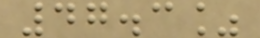47.3%
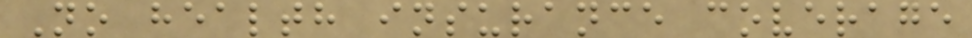No health insurance coverage
